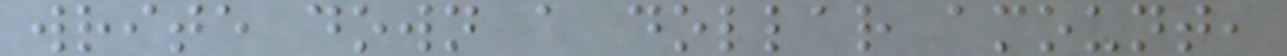write down a dollar amount,
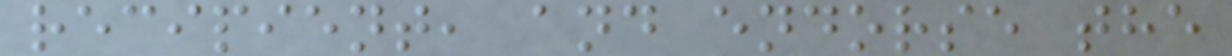recipient, and endorse the
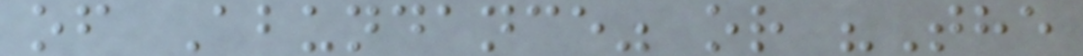of Abundance" or "The
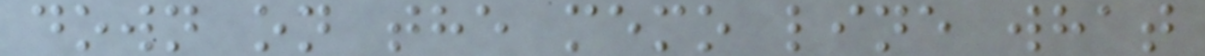down on the memo line what
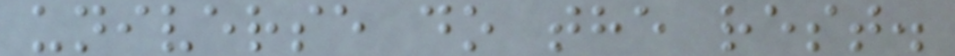universe do the rest.
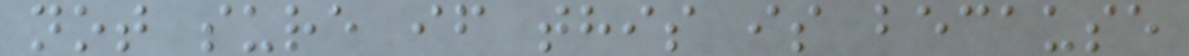not sure if this is because
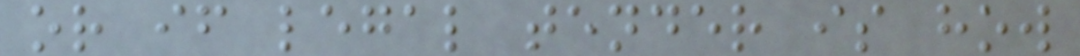or if legal tender is how
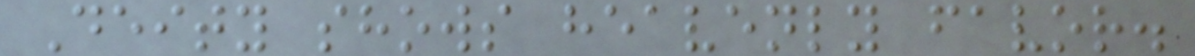Deity shows heavenly favor.
